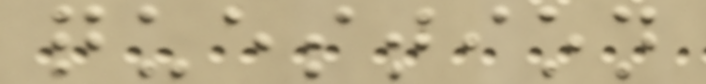question
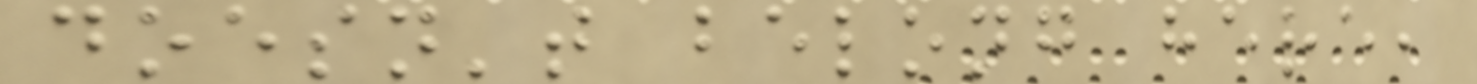doesn't belong here,
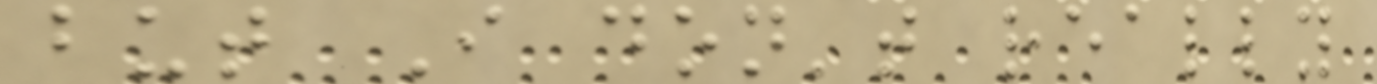but I don't really
